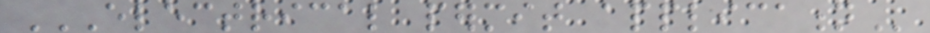ELECTRICAL PERMIT APPLICATION
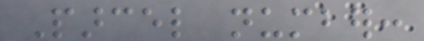Parcel number:
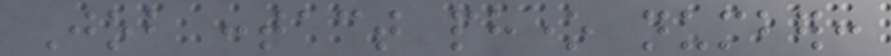Job contact phone number:
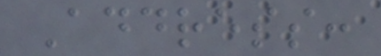Address:
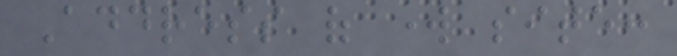Address of work site:
